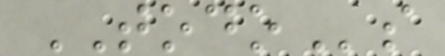TODOs
